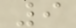9
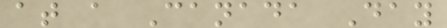at a Canada Day
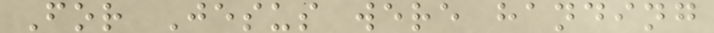For Jesus were handing
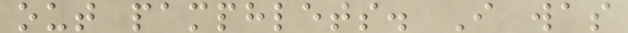out pamphlets. I was
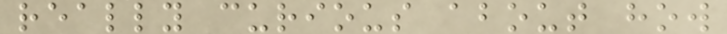really curious about how
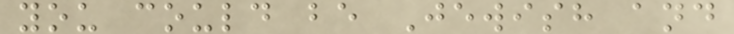you could be Jewish and
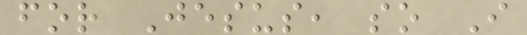for Jesus, so I
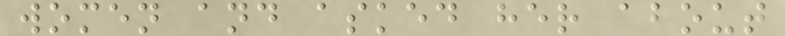women and asked her about
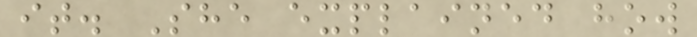it. She explained how
